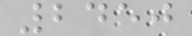2450
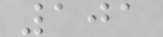101
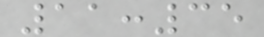11:35
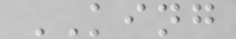KING
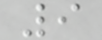9
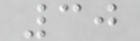30
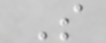S
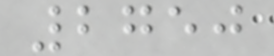2750
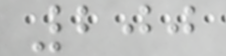200
